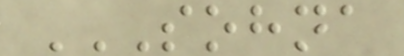SOHNA
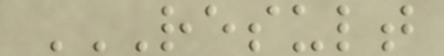RESULT
